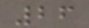26
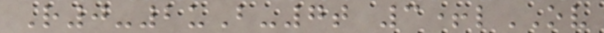R0-2uB-7t 3+lOV
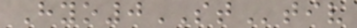Hyo0STtiv
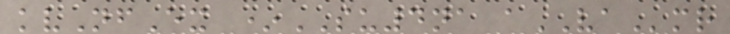kvNfEx *SU4na aVAmr
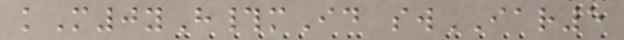kM0yH#mId swIAR5
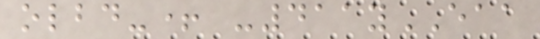olbd-+ -411yEAA
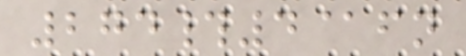274#4@fn
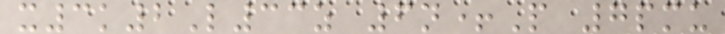x3k2L33z 6n+P 7pmu
